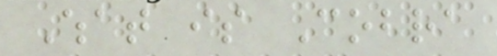What is Cobra
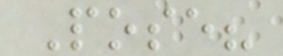Pose?
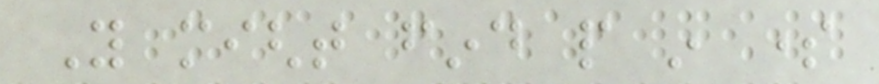You might find people in some
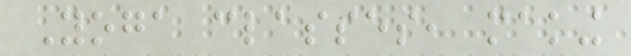Yoga classes, making
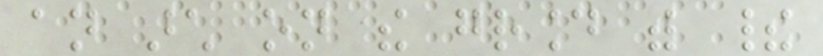an arch on the ground with their
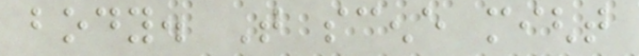body. That scene might
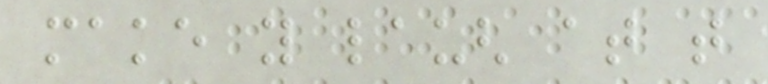make you laugh at that
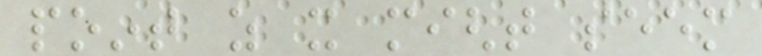point as it might seem
